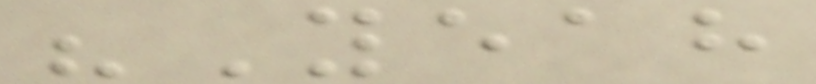"Yeah
